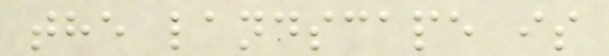the landscape is
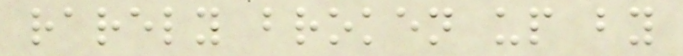rarely broken up by
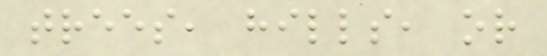trees, hills, or
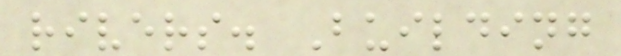rivers. Building
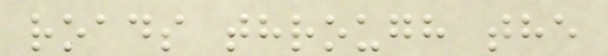roads through the
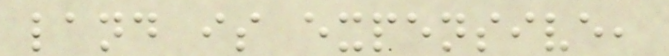land is expensive,
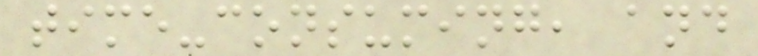time-consuming, and
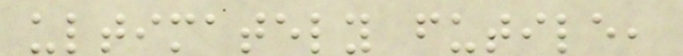ultimately futile,
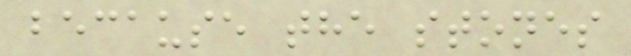because the stones
